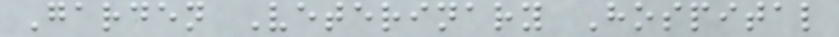Garden Veterinary Hospital
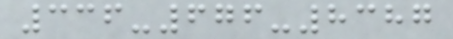336-676-8387
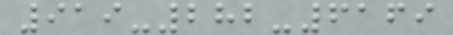919-282-6169
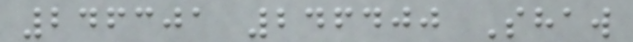246301 246400 Shaw
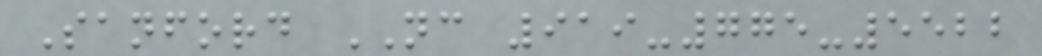Sanford NC 919-775-5522
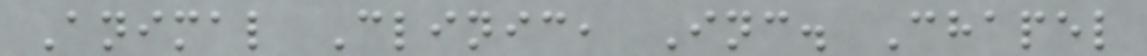Animal Clinic, Inc. Chapel
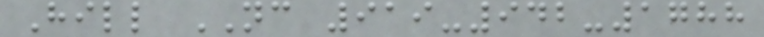Hill NC 919-942-1788
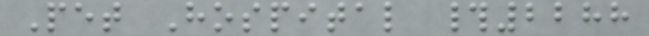Pet Hospital #2288
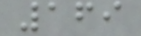169
